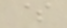$
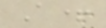A+
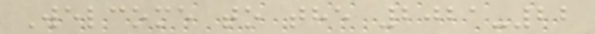Welcome to the 2021-22
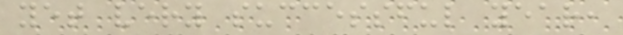yet very successful year,
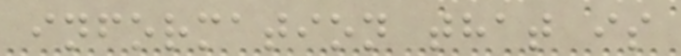information that is
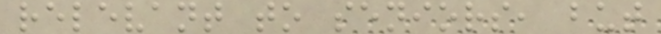relevant to seniors, but
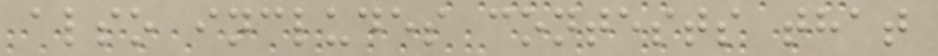also includes contests that
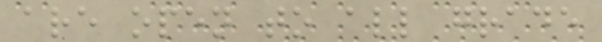are open to all grade
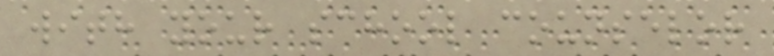with your school counselor
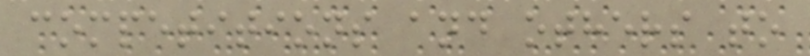competitions and others to
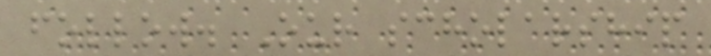follow. Our scholarship
